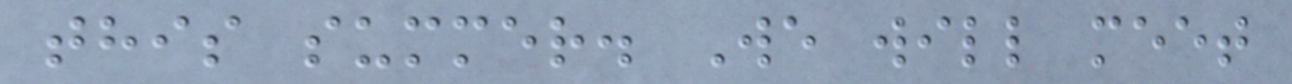this summer. We will meet
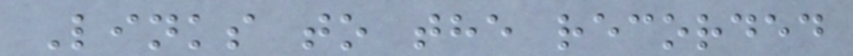Links to the recorded
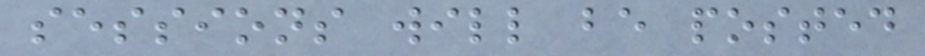sessions will be posted
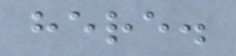here.
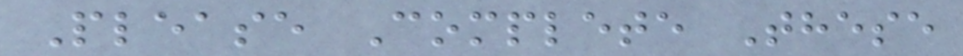Please Complete These
